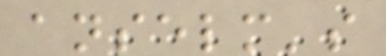anselm's
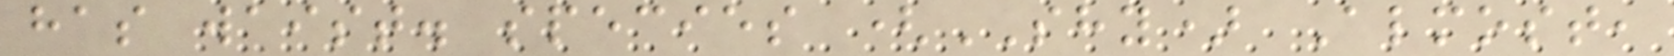has waist. species (SHY) Almost,
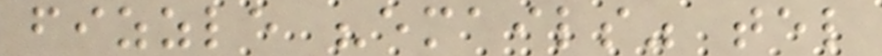fizzle "emails" tel
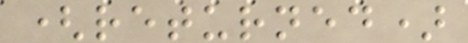(returned)
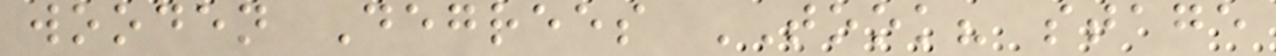wooden Degrees TOOK? stage
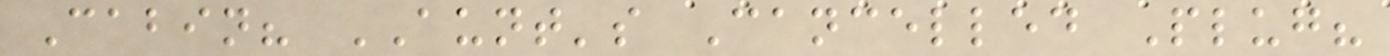Cabin? AUNT's Cancelled Plug?
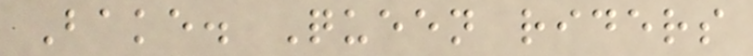Bake. Queen riders
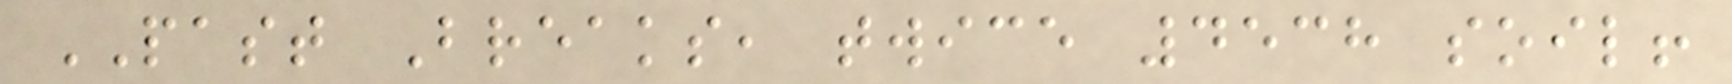PAST Breaks, twice 4538 soil!
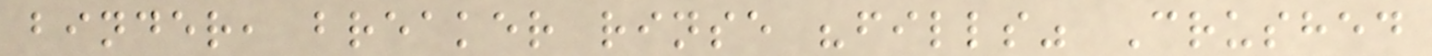binder, breaker rinse "fills" Crushed
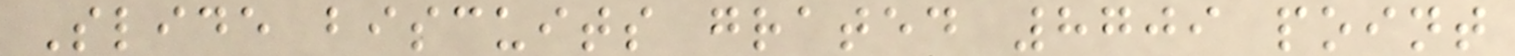Slide biscuits grated 8709 point
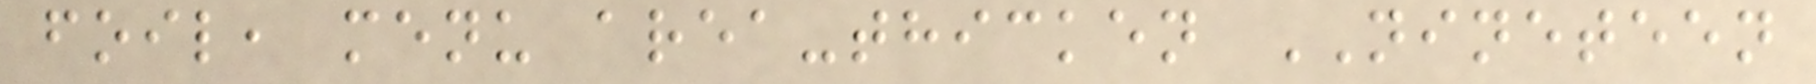foil, menu area-thicken NINETEEN
